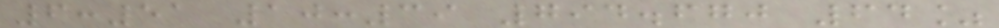6:51 10:39 794.670 64%
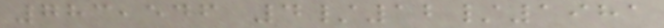783,546 4/12/1981
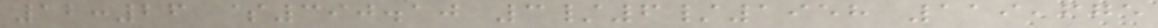12:26 $390.10 3/6/1958 119,675
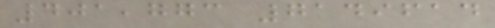401,773 7149614
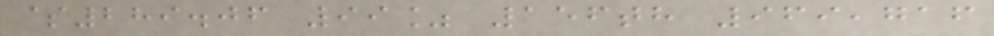$289.06 99% 156th 969,716
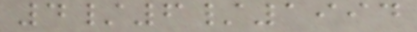4/6/1994
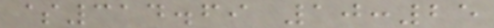$314.69 10:25
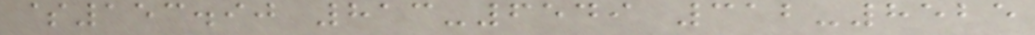$153.90 813-6549 312-8525
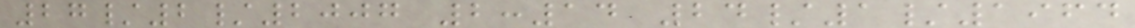27/2/2007 2:14 24/1/1964
